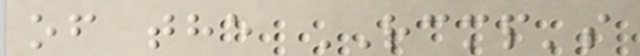of the RCMP's
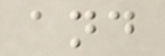and
